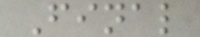Final
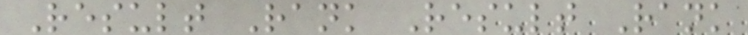Result Rank Result Rank
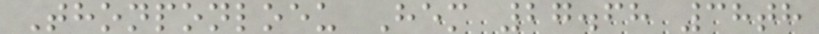Thonponloeu Hem 27.68 38th
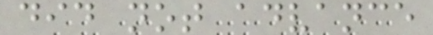did not advance
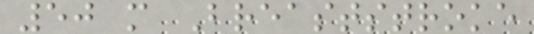50 m Breaststroke
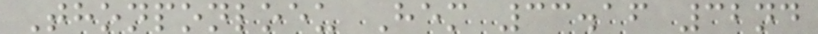Thonponloeu Hem 33.16 32nd
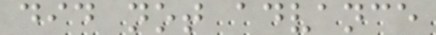did not advance
